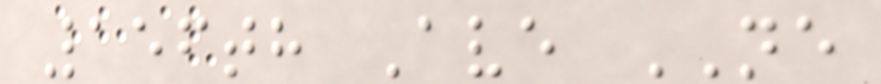156th Ave NE
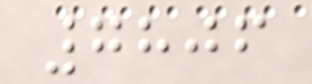7806
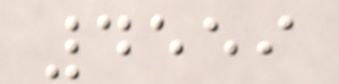4559
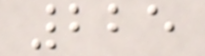225
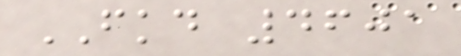FKD 4601
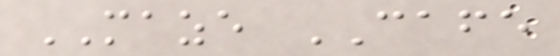MAZE CAFE
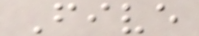Five
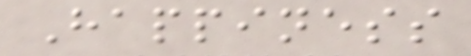Happiness
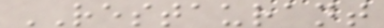RESTAURANT
